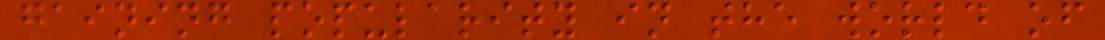gaining popularity in the world of
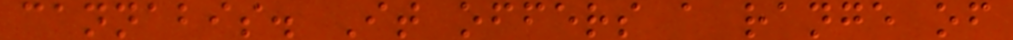cannabis. It offers a range of
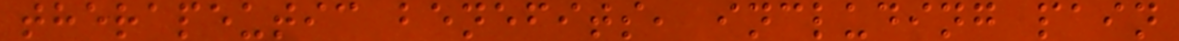therapeutic benefits, including pain
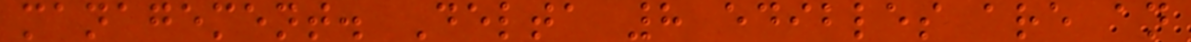management. Delta 8 edibles are an
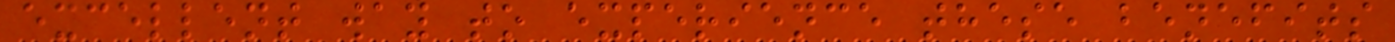excellent way to experience these benefits
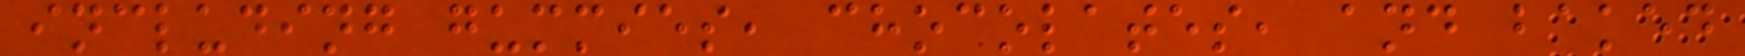including gummies, chocolates, and baked
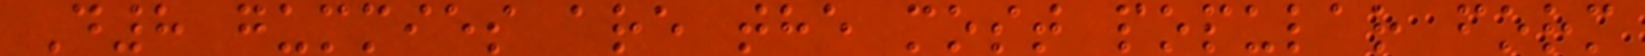D8 gummies are the most popular form
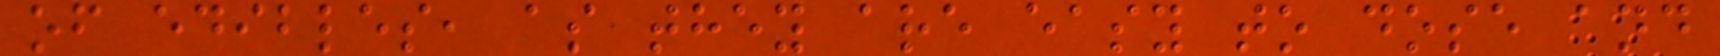of edibles, as they are easy to dose and
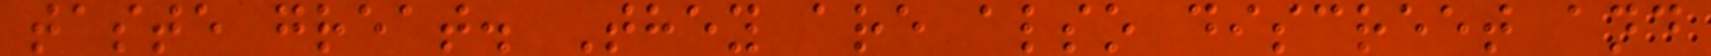taste great. They are also discreet and
